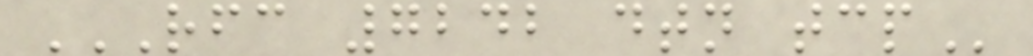RFC 7242 DTN TCP
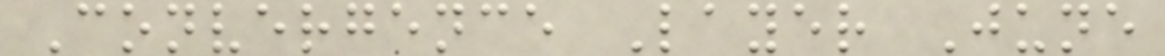Convergence Layer June
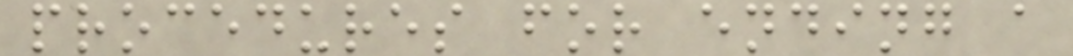procedures for ending a
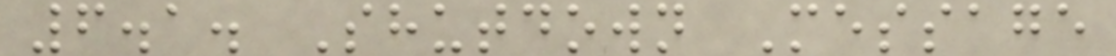6.1. Shutdown Message
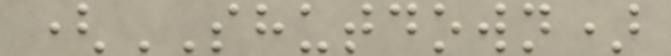(SHUTDOWN)
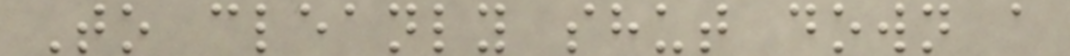To cleanly shut down a
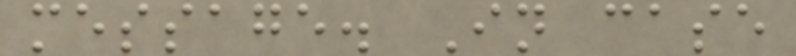message. In case
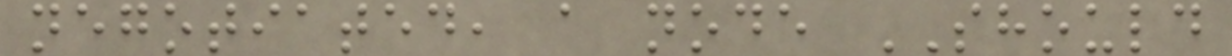negotiated, a node SHOULD
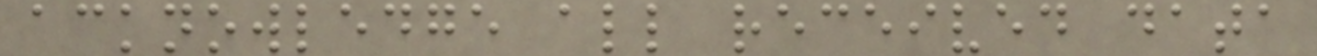acknowledge all received data
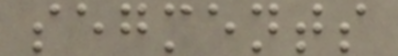segments
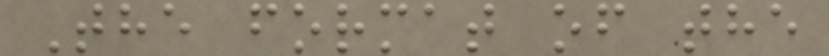The format of the
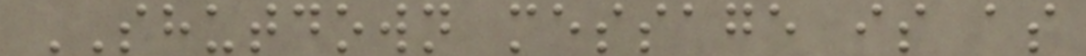SHUTDOWN message is as
